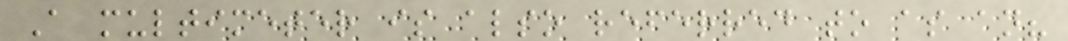A multimeter is also referred to as an?
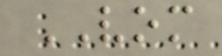VOM
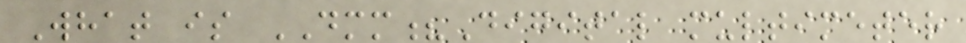What is DMM?Digital multimeter
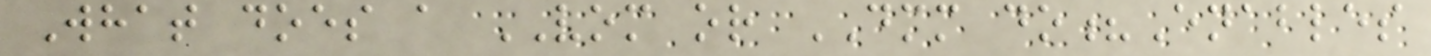What does a VOM or DMM do?Enables
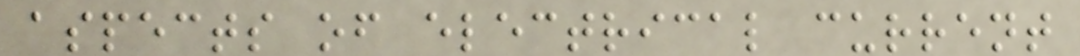aspects of electrical current
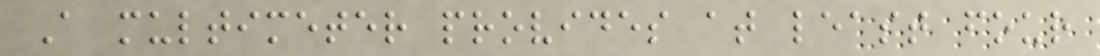A multimeter provides at least four
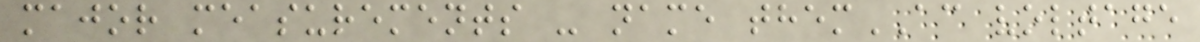major measurements - name themAC voltage
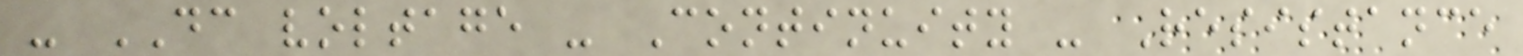- DC voltage - Continuity - Resistance
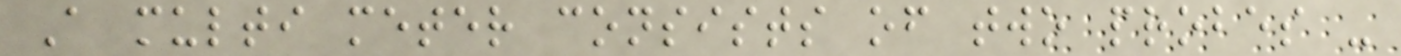A multi meter consists of two probes -
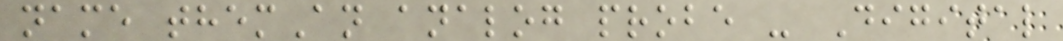name themAn analog probe - Digital
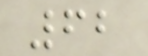62
